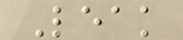Leak
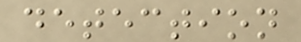detection
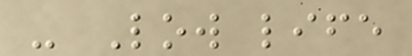- Low life
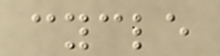cycle
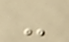-
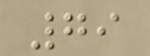79
